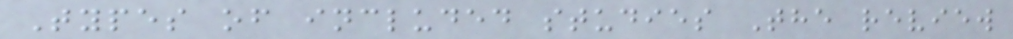Types of included studies The review
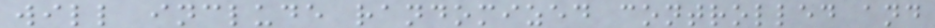will include randomized controlled and
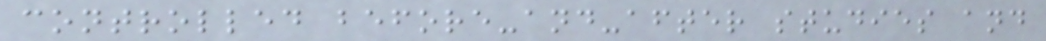controlled before-and-after studies and
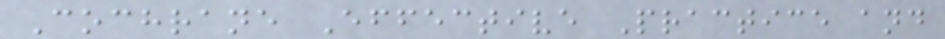Cochrane Effective Practice and
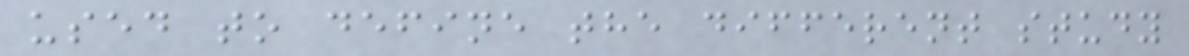used to define the different study
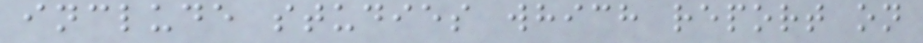include studies which report on
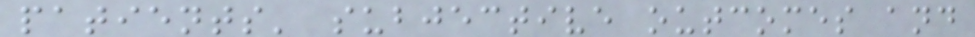patients' subjective outcomes and
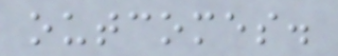outcomes.
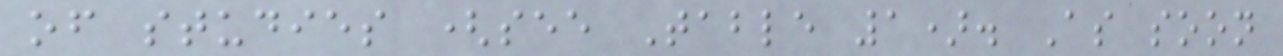of studies (see Table 1). As soon
